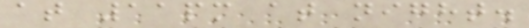at 11pm at night.
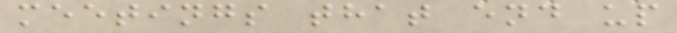meetings that end up
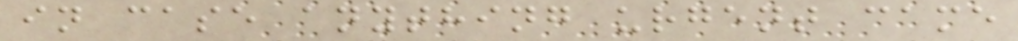in case anything urgent came
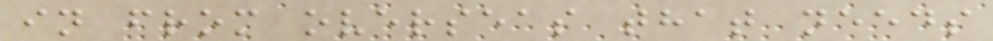in from overseas that needs
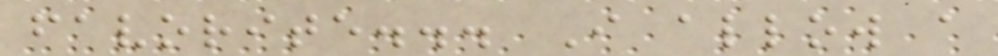favorite... I allow a
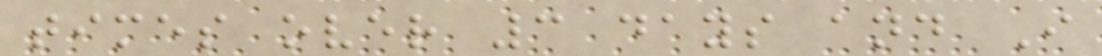times over 3 days and I
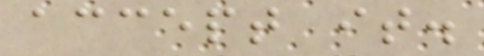accept it.
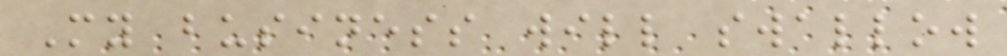My business will swallow
